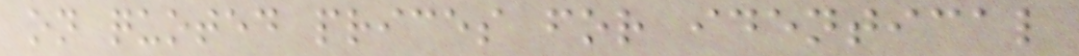on quoted prices for identical
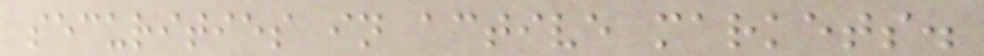securities in active markets.
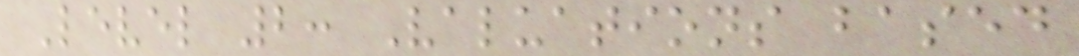Level 2: Valuations based
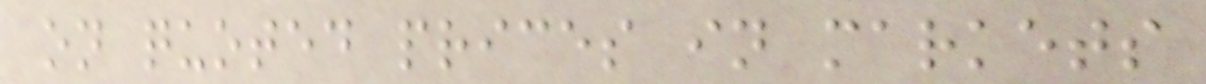on quoted prices in markets
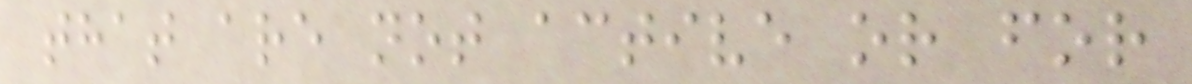that are not active or for
